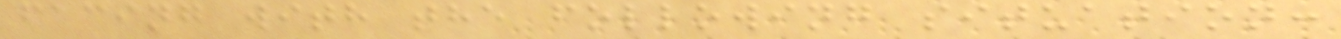facing with the following situation:
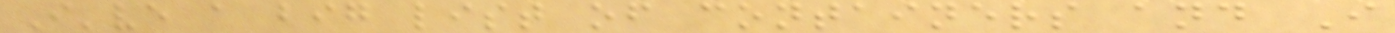I've a big list of containers and I
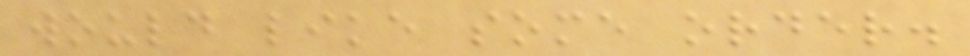would like some order.
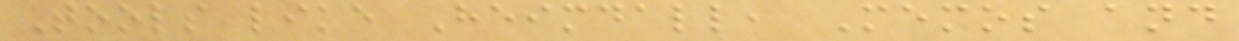Tools like Heimdall, Memos and
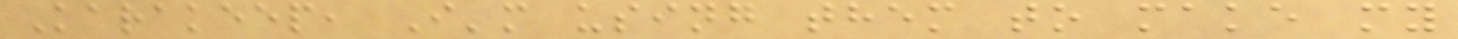Karakeep, I'm using them to make my
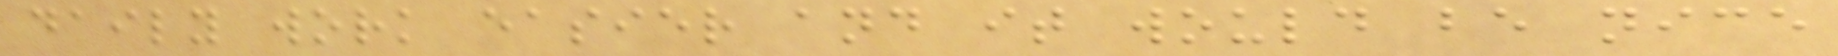daily work easier and it would be nice
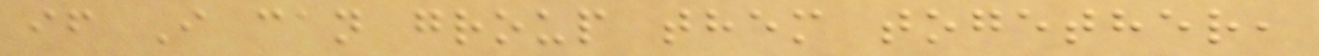if I can group them together,
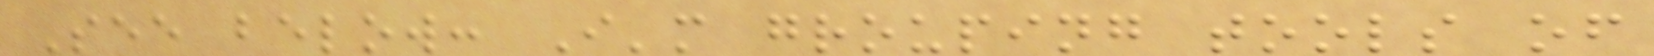See below: I'm grouping tools of
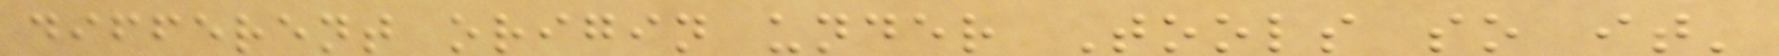different origin under Tools so it'
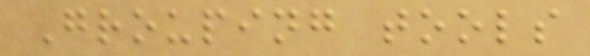Grouping tools
